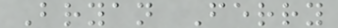Bryan Ferry
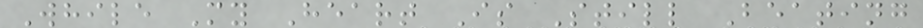While My Heart Is Still Beating
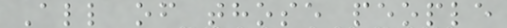All of those people
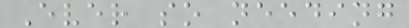Ever so needing
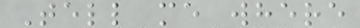Tell me where
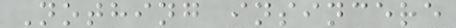Nothing insincere
